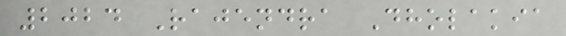2024 Rajendra Dholakia
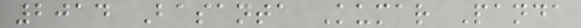2014 Basanta Kumar Panda
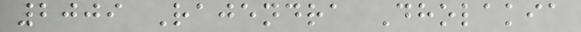2009 Rajendra Dholakia
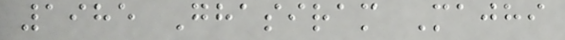1985 Ghasiram Majhi
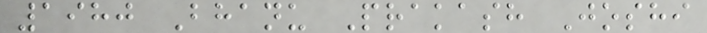1980 Bhanu Prakash Joshi
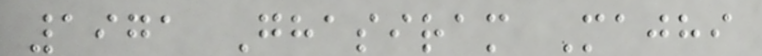1971 Ghasiram Majhi
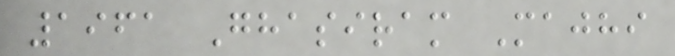1961 Ghasiram Majhi
